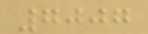7007
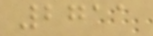2711
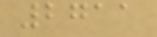2711
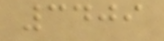3409
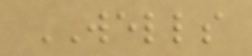WELLS
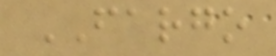FARGO
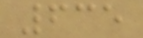635
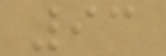93
